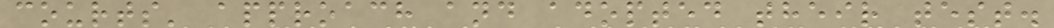courts' approach and adopted their test.
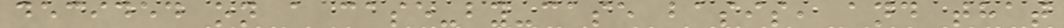decided on a case-by-case basis, and that
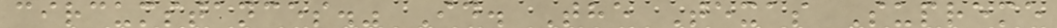circumstances." Id. The Texas Supreme
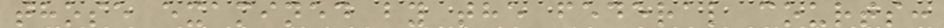those examined by the federal courts:
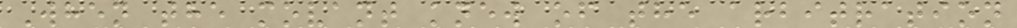When the movant knew of the arbitration
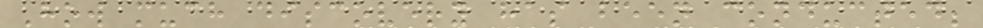How much discovery has been conducted;
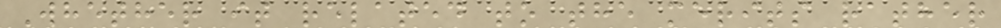Whether it related to the merits rather
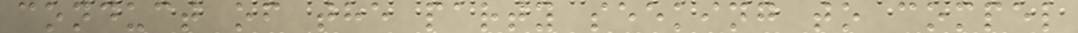conduct of the party seeking to compel
